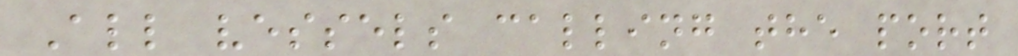All vessels calling the port
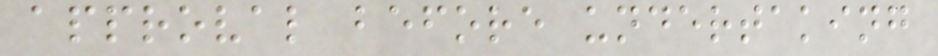approval before undertaking
